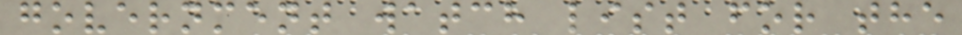government watch list for the
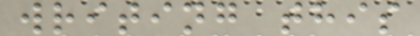writing this
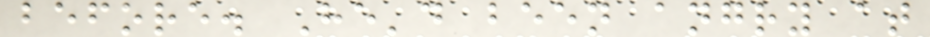before. He'd been angry at
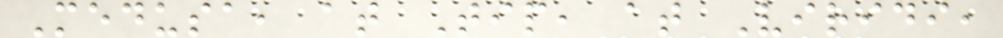Medusa, at Tip, at Viridi,
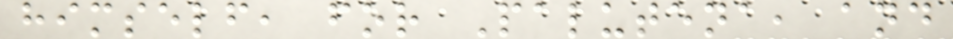himself, for Palutena, and
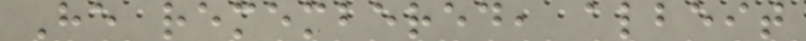He remembered, albeit
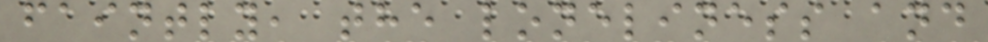faintly, the loneliness and
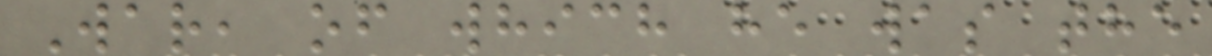War, of which he was the
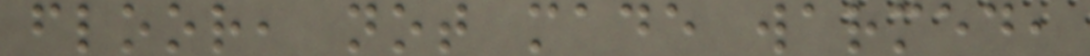floor, not made warmed,
